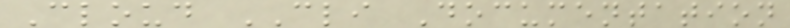Cloud CLI Documentation
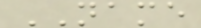NAME
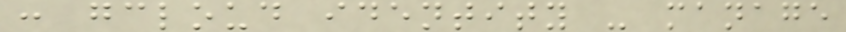: gcloud identity - manage
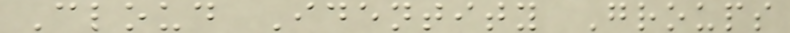Cloud Identity Groups
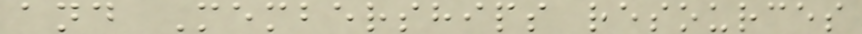and Memberships resources
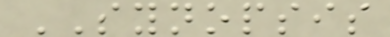SYNOPSIS
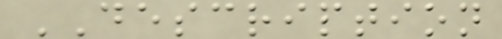DESCRIPTION
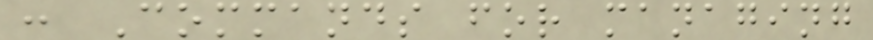: Commands for managing
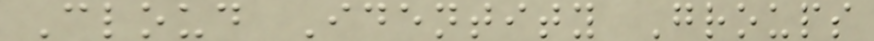Cloud Identity Groups
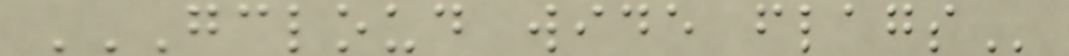GCLOUD WIDE FLAGS
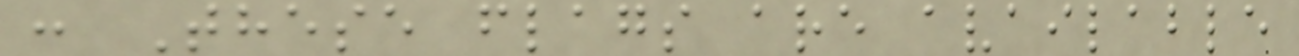: These flags are available
